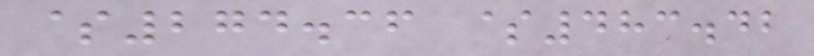$274.36 $483.42
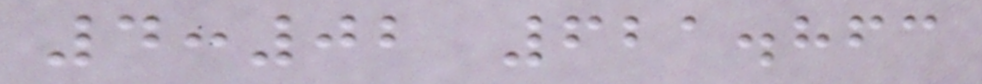4:02 621.863
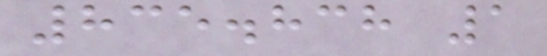835.838 1
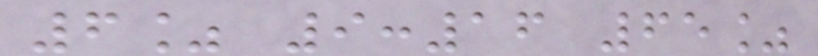6% 9:16 65%
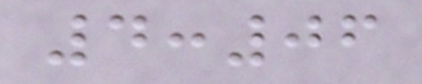4:06
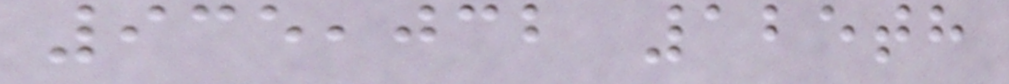935,032 125th
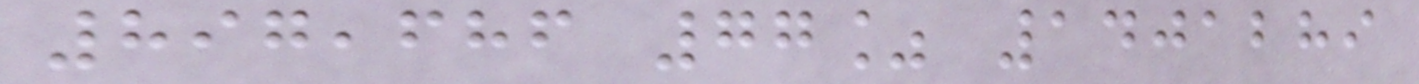897,686 77% 1401289
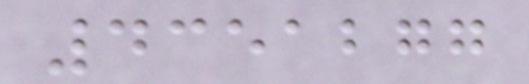4351277
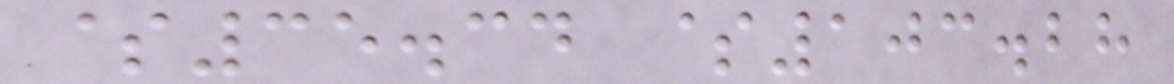$35.34 $103.28
